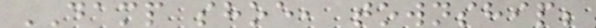DAMP shoe, township;
